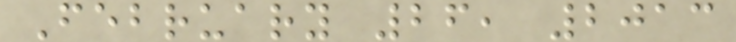February 26, 2013
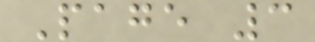Page 3
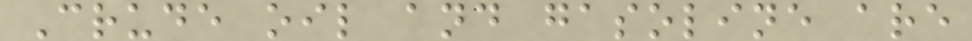Crude oil and gasoline are
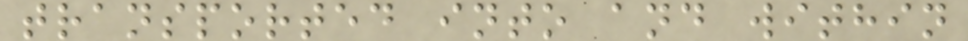transported into and within
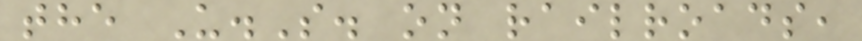the U.S. on railroads,
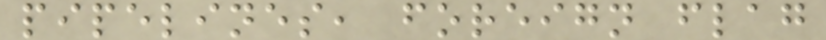pipelines, foreign flag
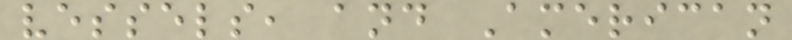vessels, and American
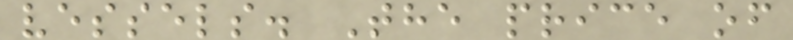vessels. The price of
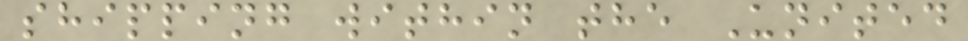shipping within the United
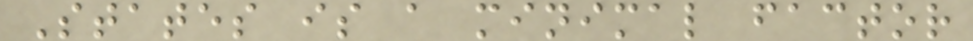States is a minimal factor
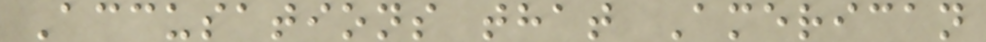Accusations that American
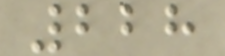228
